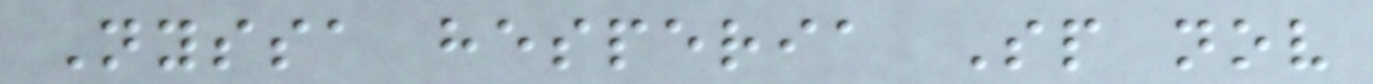Nyssa hesperia Sp nov
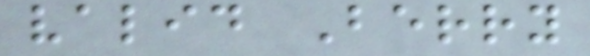valid Berry
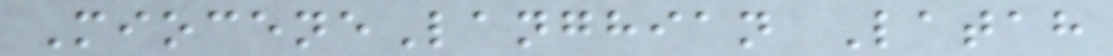MioceneLanghian Latah
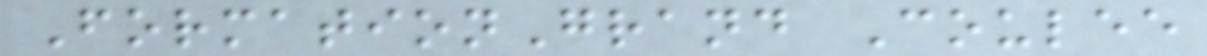FormationGrand Coulee
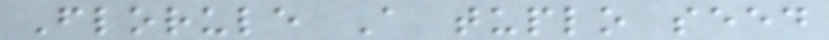Florule A tuplo seed
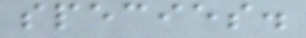species.
